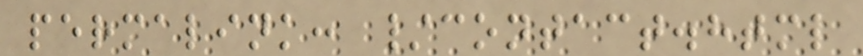permalink: /contact.html
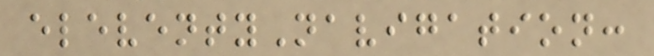eleventyNavigation:
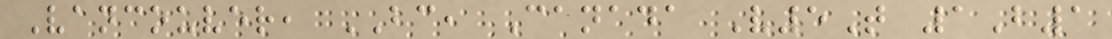Vancouver, BC, Canada V5T 1B1
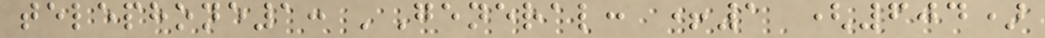telephone1: 'General: +1 (604)
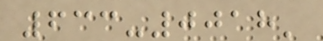633-0018'
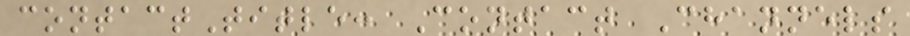contactTitle: Contact Channels
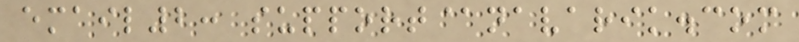email2: support@navarik.com
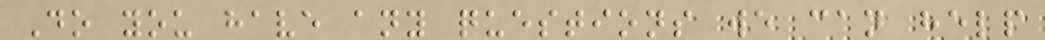Do you have any questions we can help
